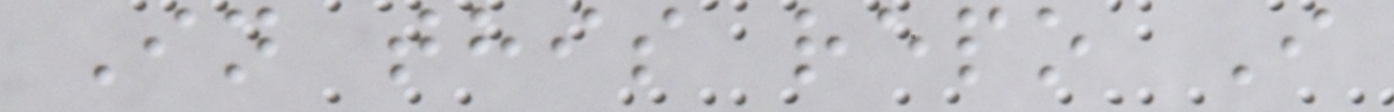In this repo I
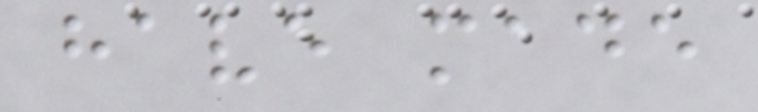have made
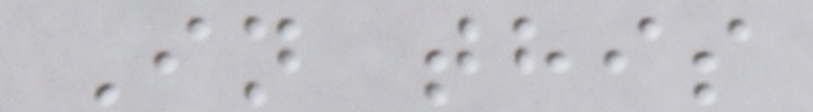In this
